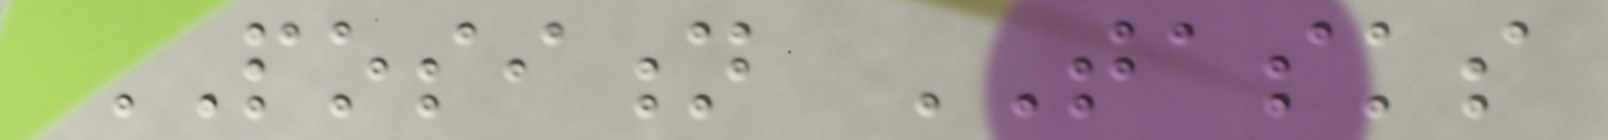POSITION TASKS
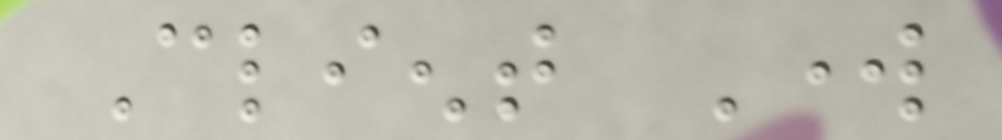Client Work
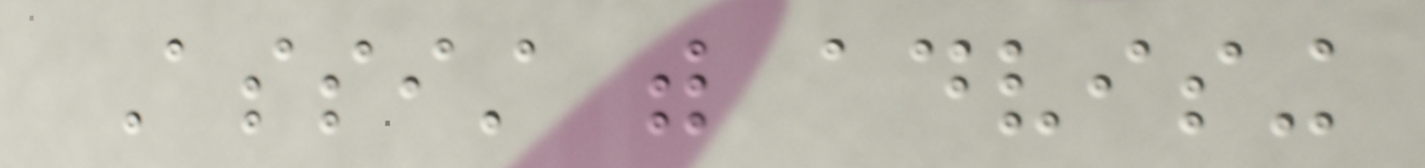Assist with advising
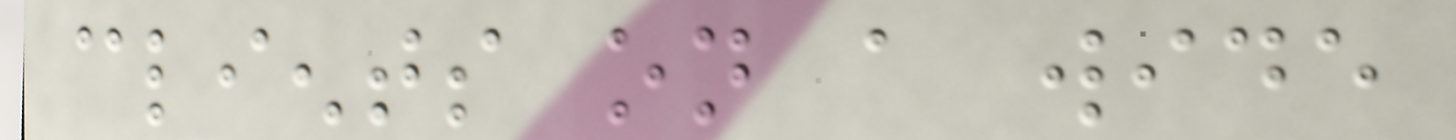clients on a wide
